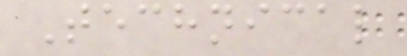Technical
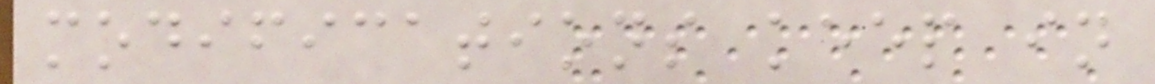modifications keep in
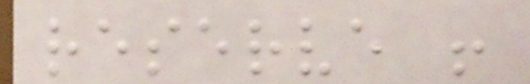reserve !
